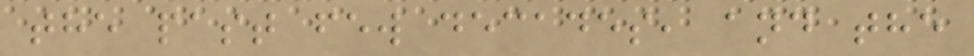the past few decades, and the
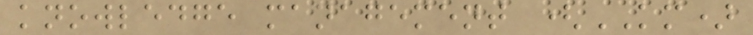knowledge management (KM)
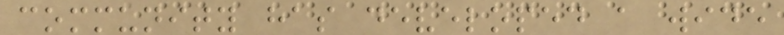community has developed a wide
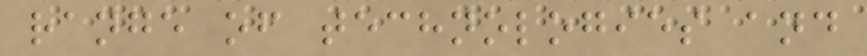range of technologies and
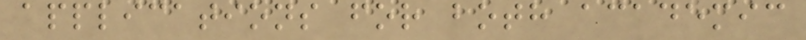applications for both academic
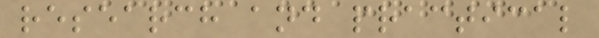research and practical
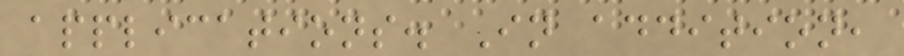applications. In addition,
